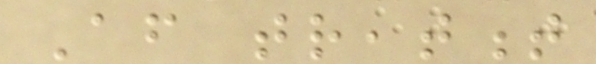After treatment
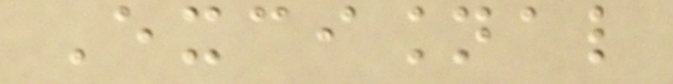Excisional
